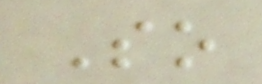So
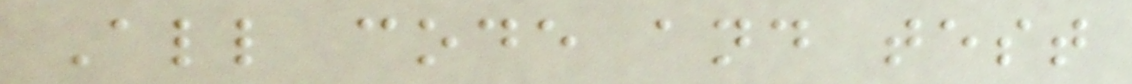All code and test
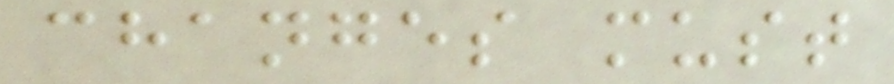changes must
